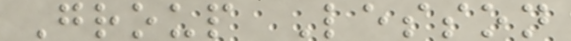Group Lesson
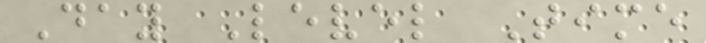Day Level Time
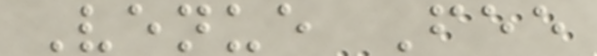Venue Fee
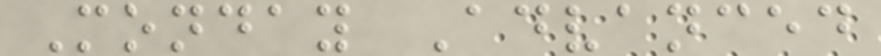Monday Advanced
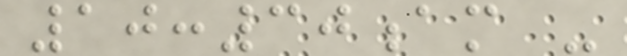10:30am -
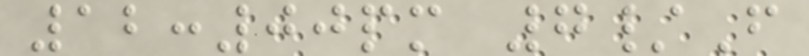12:00pm 7/F
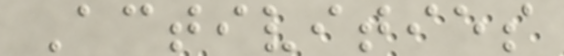Activities
